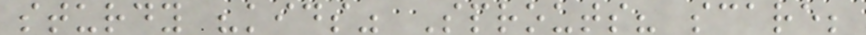sturdy "kids" Sprouts? scare;
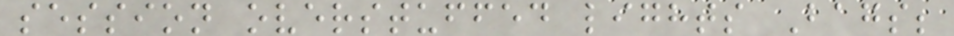session overstuffed lights Bags;
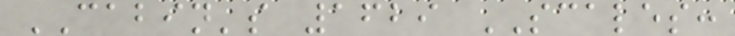CABIN's 1629 SCALES:
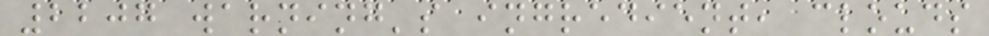2207 warning's ingredient, clouds
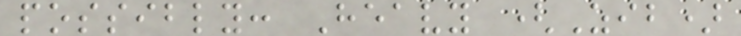possibly: Heavy (Zib)
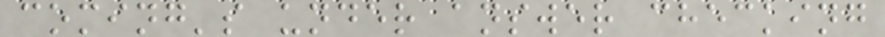coming's under answer checking
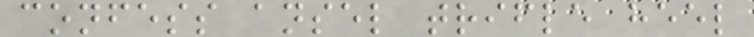confess ansel trifle heel
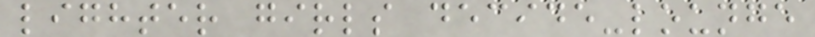lighter girls decide-lounge
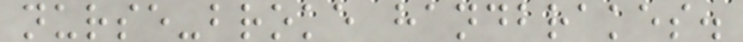nurse-broke handbrakes.
